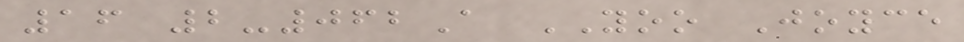16 2-062A YOO Joyce
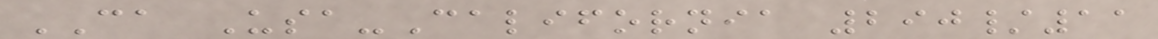CA Usa-California 290/11
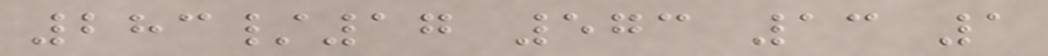283/17 573 13 1
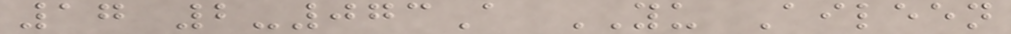17 2-073A YU Aileen
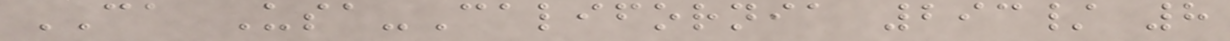CA Usa-California 293/ 8
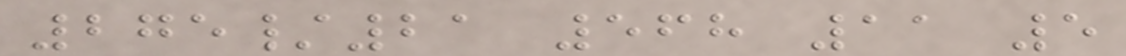275/21 568 11 5
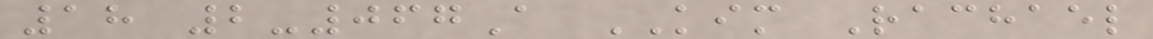18 2-067A KIM Rachael
